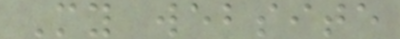My website
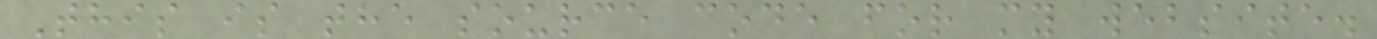This is the source code for my website.
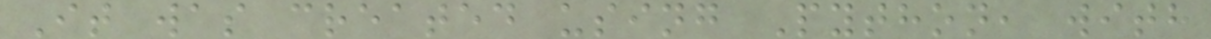It was created using Python, with
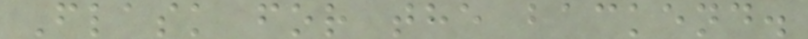Flask for the backend.
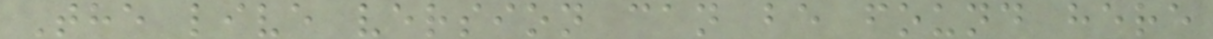The live version can be found here
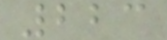223
